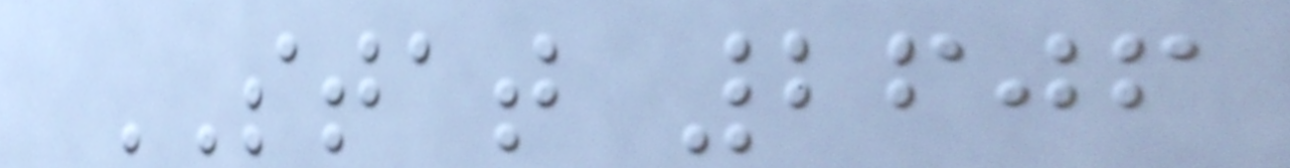STAT 2606
